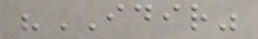"IDIR"
